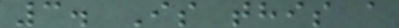3. Is this a
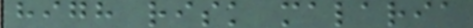high risk malaria
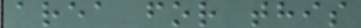area for this
